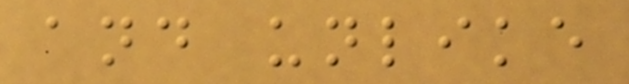and unlike
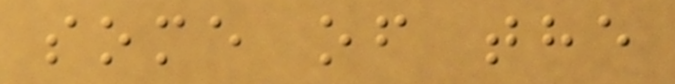some of the
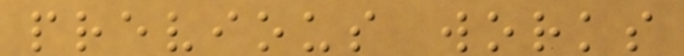previous works
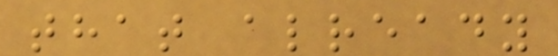that already
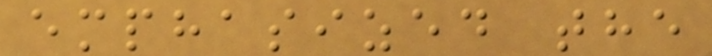emphasized the
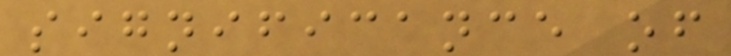significance of
